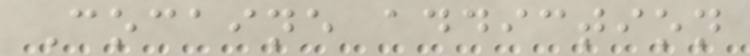Cocaine addiction
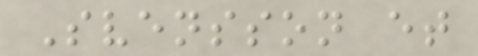Svensson et
